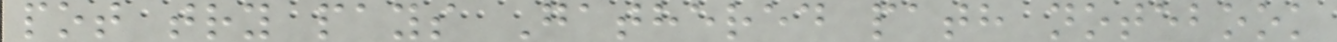pot try pays Gathered path notebook
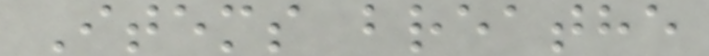Items breathe
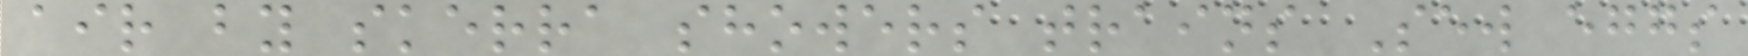air by skerra showers trains Sew eggs
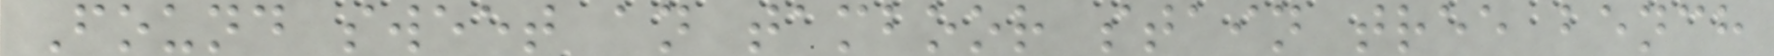Found sweet an tamboor stain tree bench
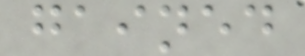gained
